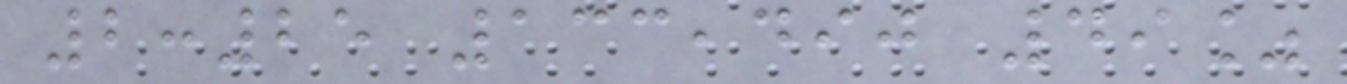2:25 133,490 49%
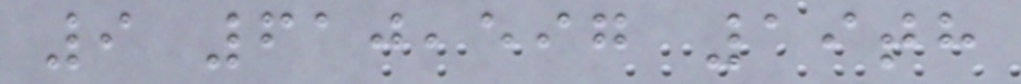9 610,597 19th
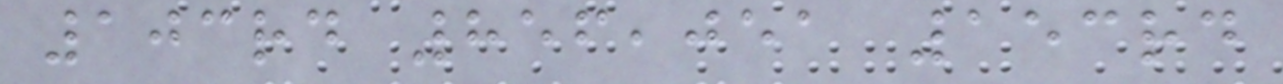103rd 856,051 153rd
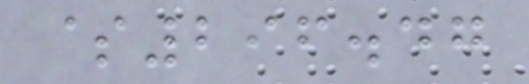$296.47
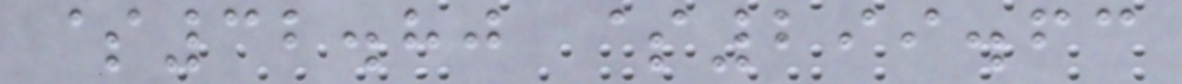$32.80 $299.63
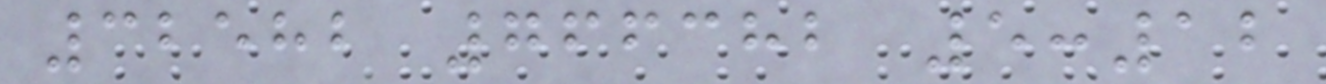32582 766382 5:12
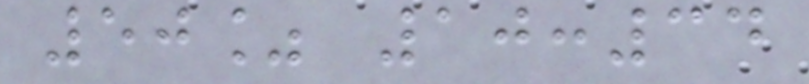50% 10:34
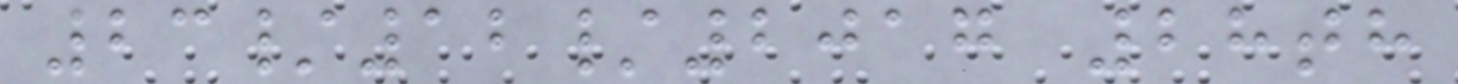23/12/2017 28th
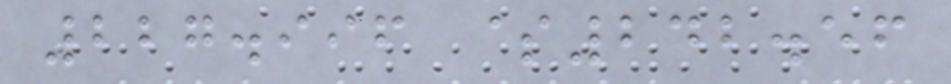227.996 $242.56
